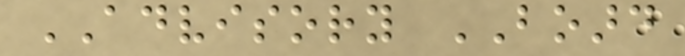ADVISORY BOARD
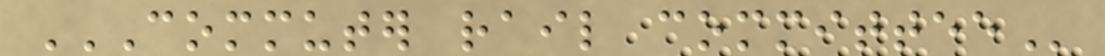COMMUTER RAIL COMMITTEE
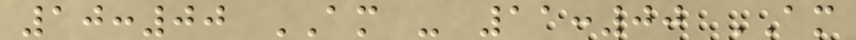10:00 AM - 11:00 AM
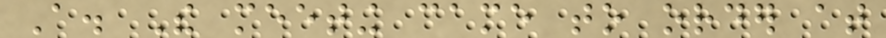A. The meeting came to order at
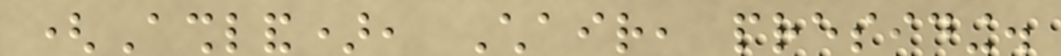(Ashland), Chair, presiding.
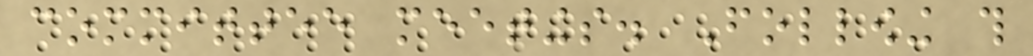committee meetings. Following this
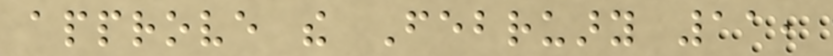approve the February 11,
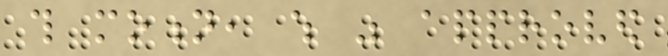this motion, which was approved
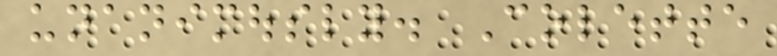unanimously. Colette
